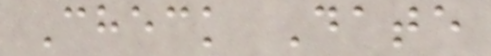Check Date
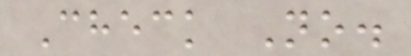Check No.
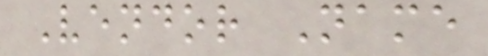Vendor Name
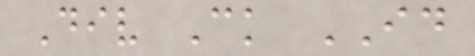Div Ck ID
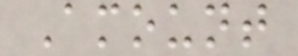Amount
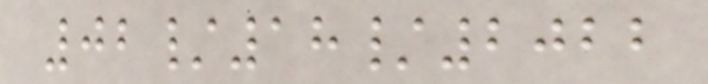02/18/2022
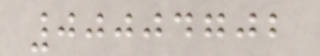00004702
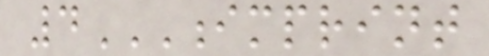4IMPRINT
